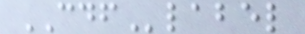CDFlabel
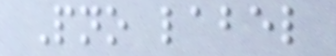Pno label
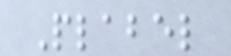Plabel
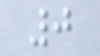0
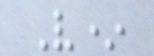V*
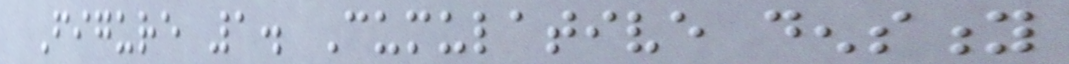Figure 1. Cumulative density
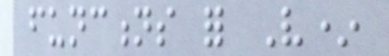functions for V*
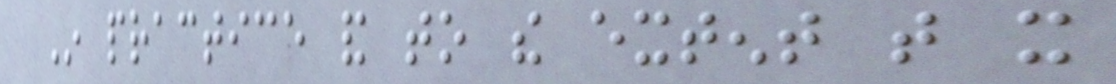In practice and to the extent that it
